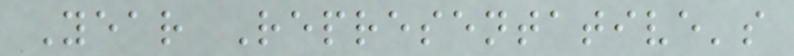Year Representative's
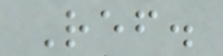Ref.
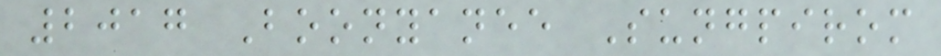2017 Boonyanee Sungpirom
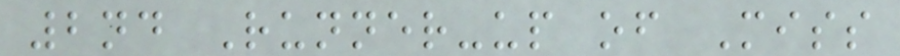2nd Runner-up of Miss
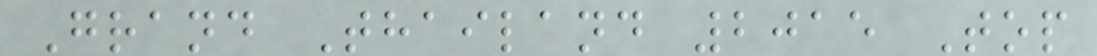Grand Thailand 2015 Top
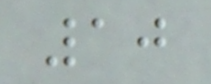10
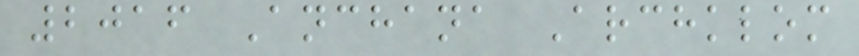2016 Anchana Archklom
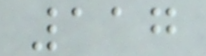117
